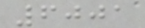6001
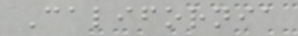California
